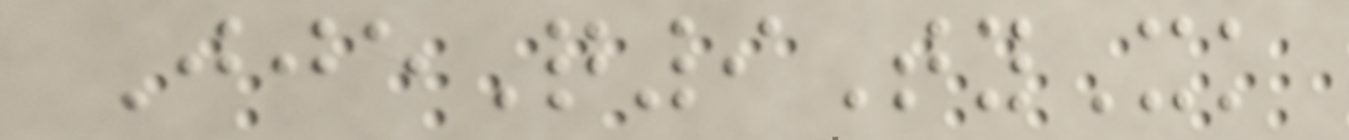JjeQ9TyXk
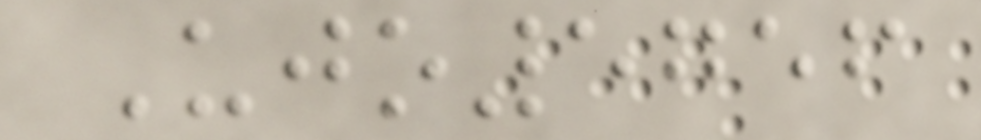Ujo5756
